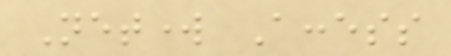Network Access
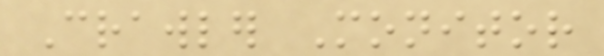Crawler Monitor
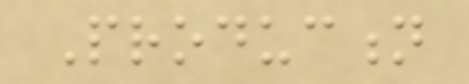Production
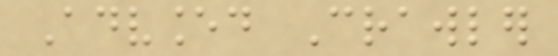Advanced Crawler
